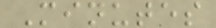Minutes
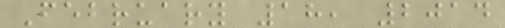February 18, 2014
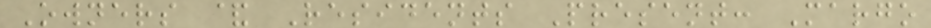Owners & Residents Present: Margo
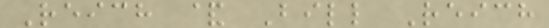Reich & Bill Reich
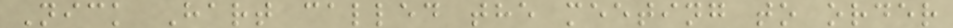Nick Hart called the meeting to order
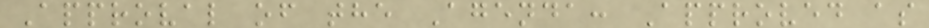Approval of the Agenda: Approved as
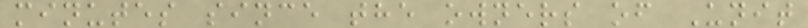minutes since the owners of Unit
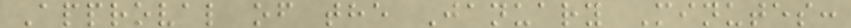Approval of the January Minutes:
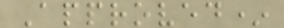Approved*
